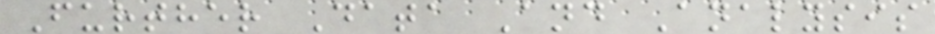Further Data And Analysis
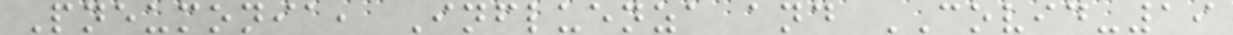Pneumonia, Influenza and COVID-19
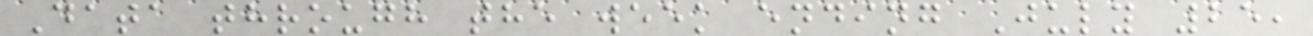Data through the week ending July 25,
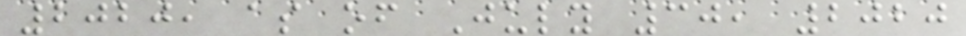2020, as of July 30, 2020
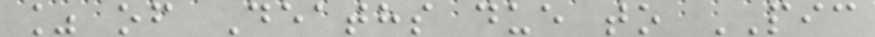% of Deaths due to PIC
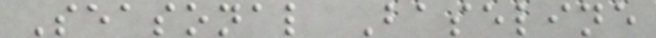Seasonal Baseline
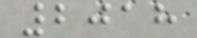2018
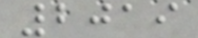2019
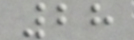28
